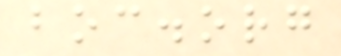boc.org
